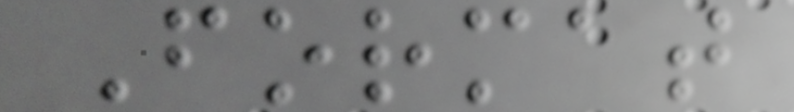Format
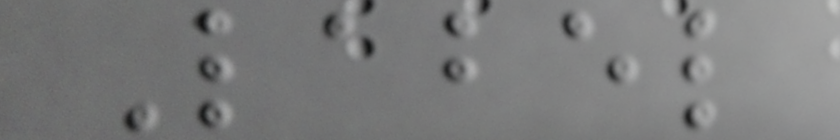Label
